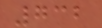732
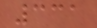331
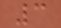3
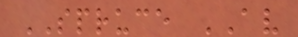SPRUCE AV
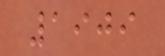1909
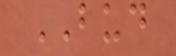BUD
